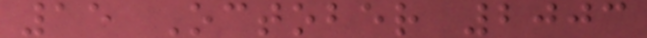15 October 2003
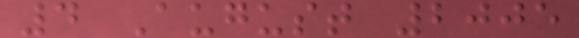4 August 2005
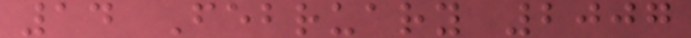14 February 2007
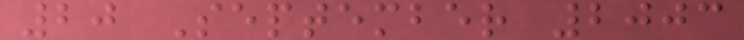20 September 2003
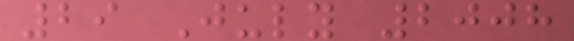29 July 2008
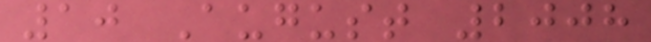10 August 2008
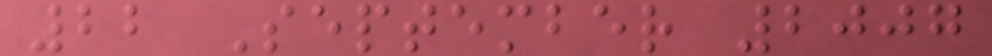22 September 2007
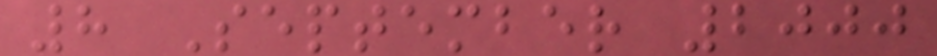8 September 2000
